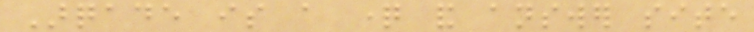Arqade is a question and answer site
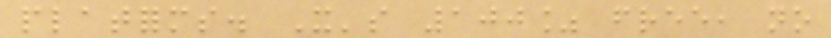platforms. It's 100% free, no
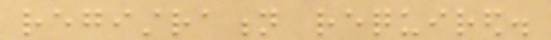registration required.
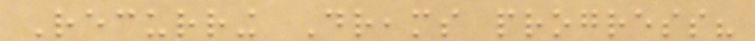Recurring Dreams progress?
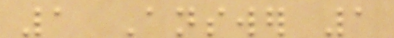1 Answer 1
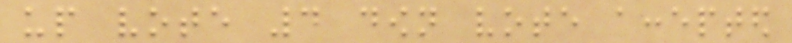up vote 4 down vote accepted
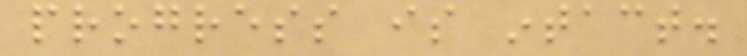progress is intact.
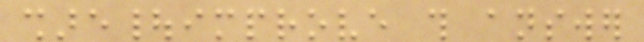share|improve this answer
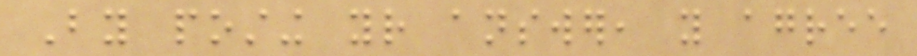By posting your answer, you agree
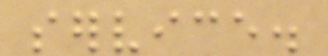service.
